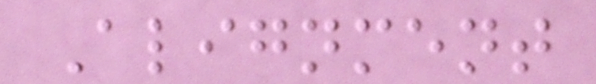Alignment
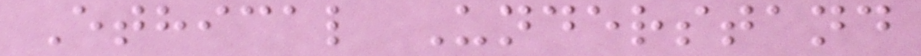Ethical Understand
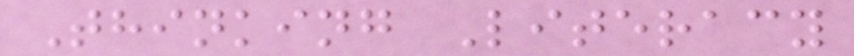Thinking Literacy
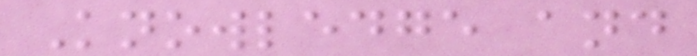Knowledge and
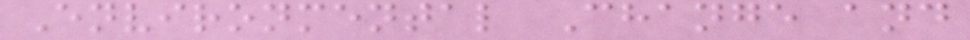Environmental Change and
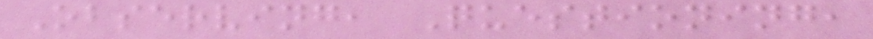Observing, Questioning,
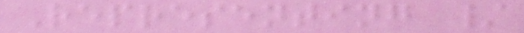Representing /
